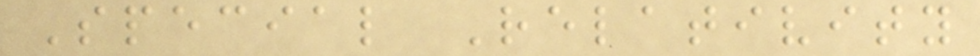Special Relativity
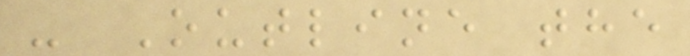- Outline the
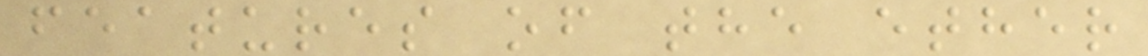features of the ether
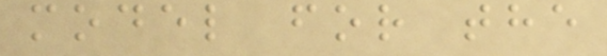model for the
